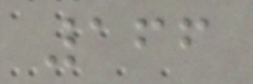166
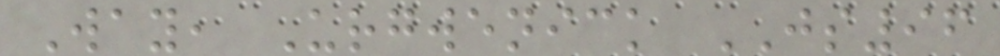Way, Urgwenick JS96
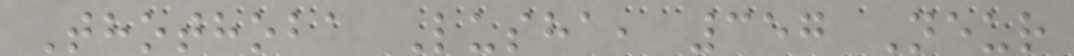Thothoba Lusha, 357 Neur
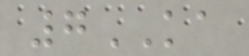7KA
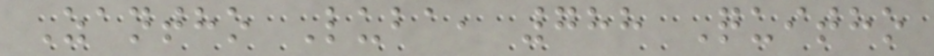Zantho Luba, 788 Quitho
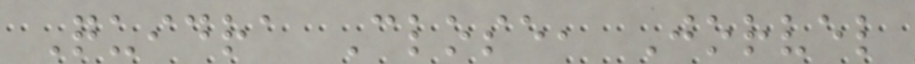Quidra Close, Jorvel
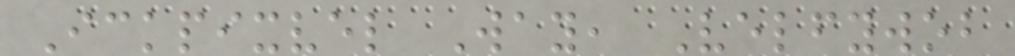Ickpixvel Way, Velfywob
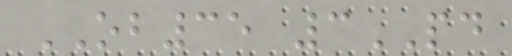OB35 3PD
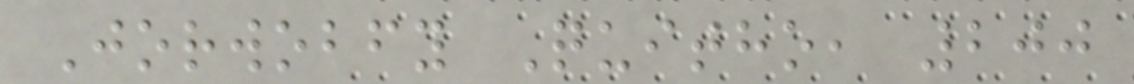Jorwobfy Quitho, 200
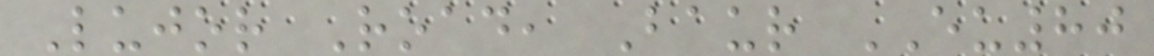Lujor Road, Baur EU80
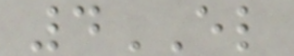4EL
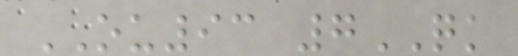OU93 7QK
